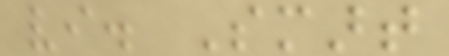vi. Smart
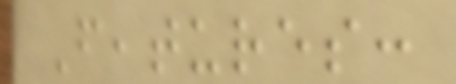Features:
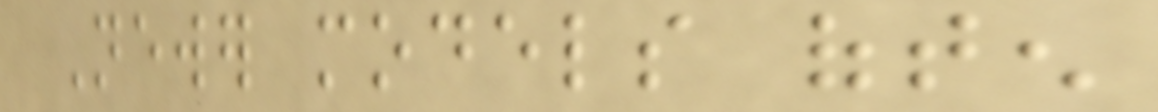Newer models often
